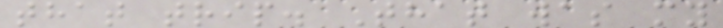that trip. That was my
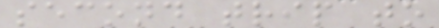second trip to
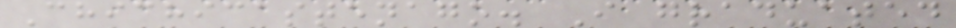Chichicastenago. I graduated
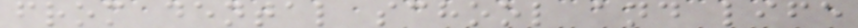from dental school and life
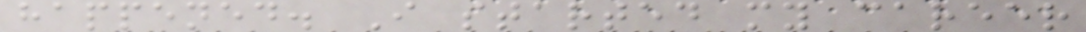happened. I started my career
